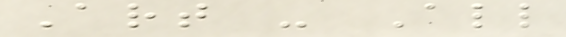Art - All
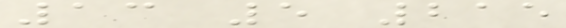13 5 215
